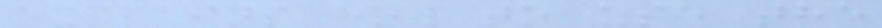explains how to use the
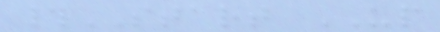#START UP
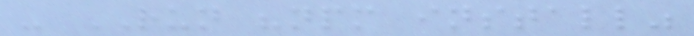- RUN "npm install"
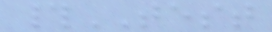#TEST
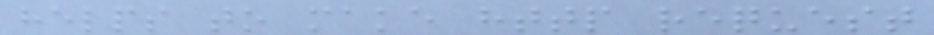helps to make http request
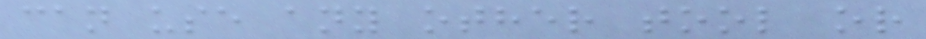can use any other tool or
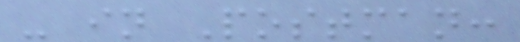- in Postman:
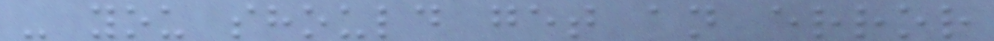- you should get an error
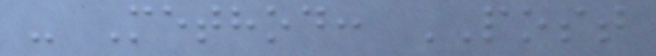- Method: POST
